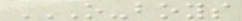O-BOYS
